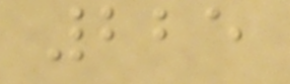225
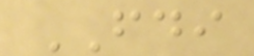FDI
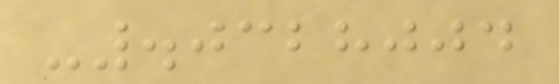-.0328004
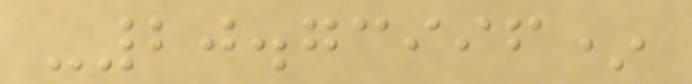-20.73996*
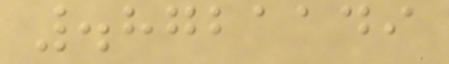.8721149
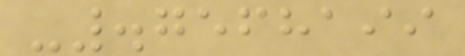-.7568199
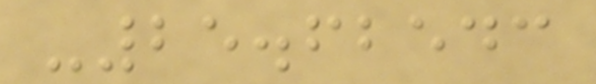-25.62543
